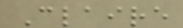Claire
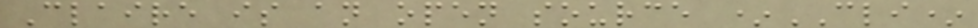Claire is an open source *CLI*
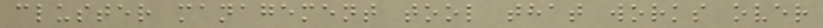cluster management tool that works over
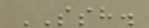SSH.
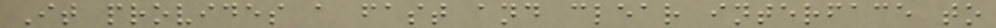It provides a fast and clear interface to
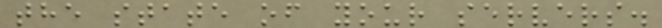the state of your servers.
